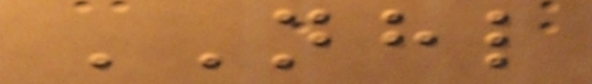NHL
